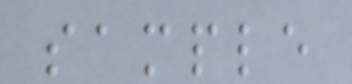sample
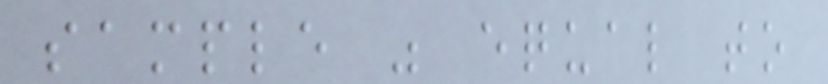sample was equal to
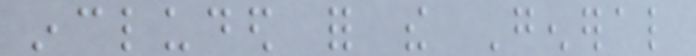included for the General
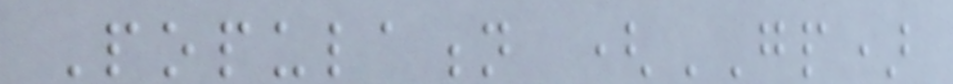Population (GP)
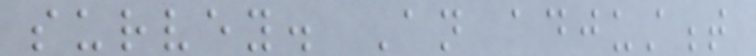survey. An adjustment
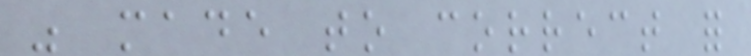was made to correct for
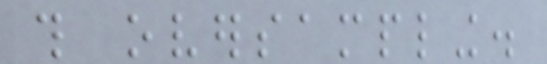this oversampling.
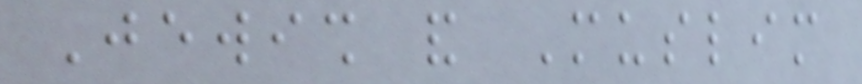Jewish and Muslim
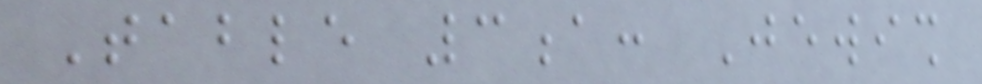Table 3a: Jewish
